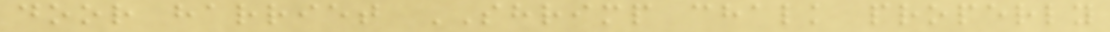door harriet SHRIMP chalk properly
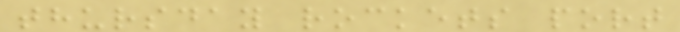thursday rockets port
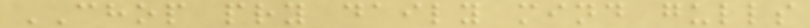CHOP pry daily mind gulls
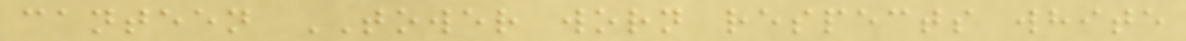canteen TOWER worn respects white
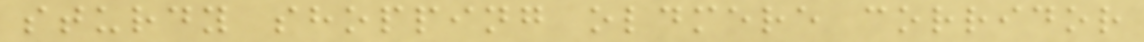sturdy shopping oldmere corridor
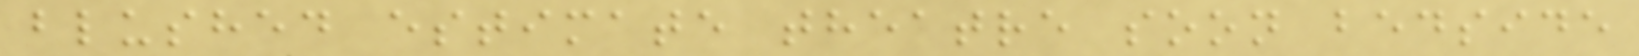blushed estimate theatre soon bedside
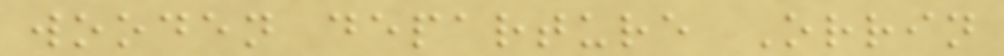wooden departure Orrin
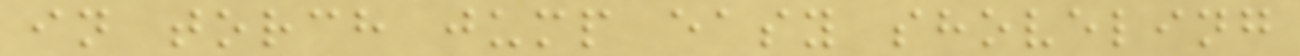in torch jump easy shoveling
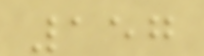157
